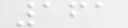161
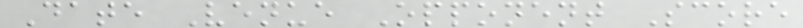Date Venue Opponent Score
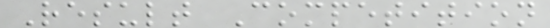Result Competition
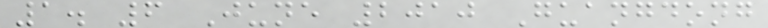1. 6 June 2010 Guangdong
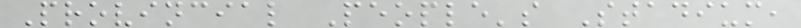Provincial People's Stadium,
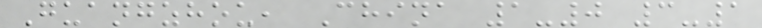Guangzhou, China 1-0 3-1
